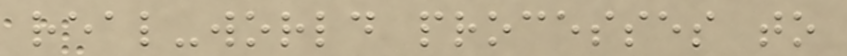real-world processes to
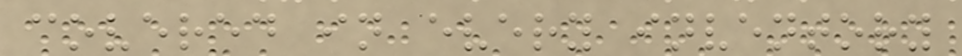covered in every inventory
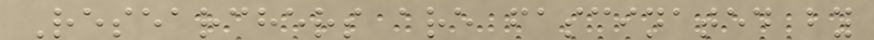Researchers are fascinated by
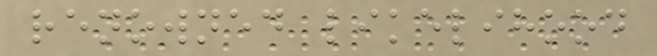renowned likelihood
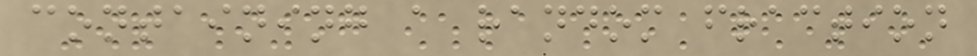containing a random fraction
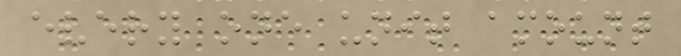every one unit amount
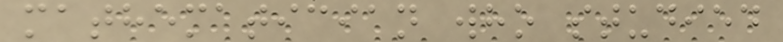mathematician who studied
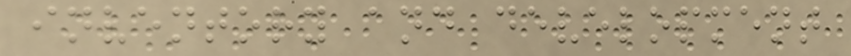inventory and development
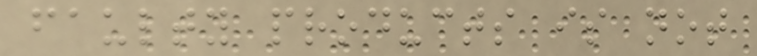faulty products is not
